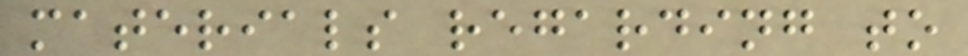materials regarding to
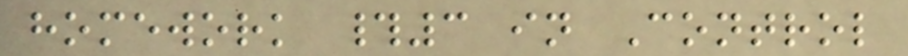homework #3 in Control
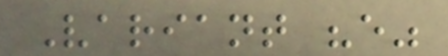Variant "e"
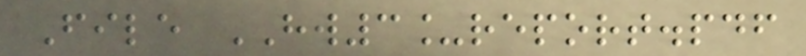File HW3_report.pdf
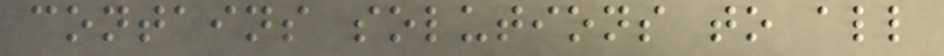contains solutions to all
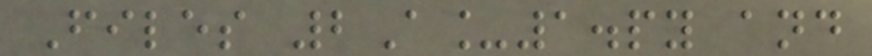Files 2A_1.py and
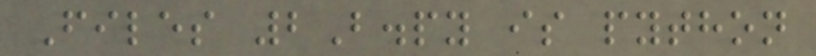Files 2B.py is python
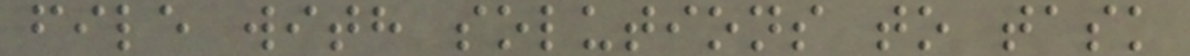file with solutions to task
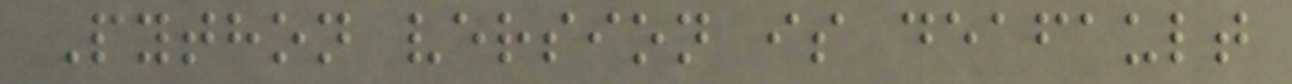Python version is deafault
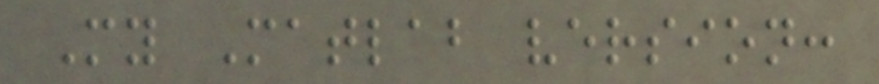My Matlab version:
